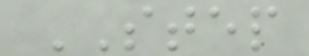STEP
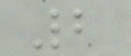2
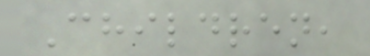Children,
